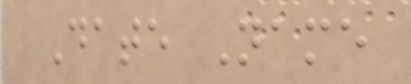Date Name
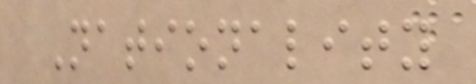Nationality
